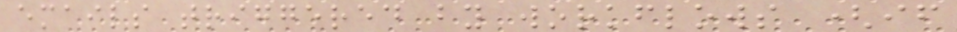emails triggered by workflows (if
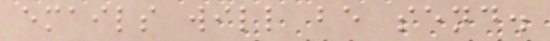emails will be send.
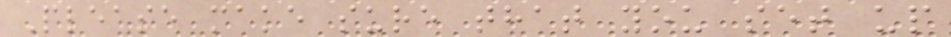Please make sure that you set up
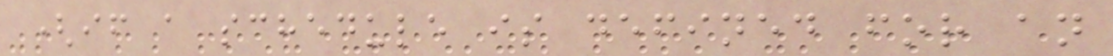(if a schedule is defined for an
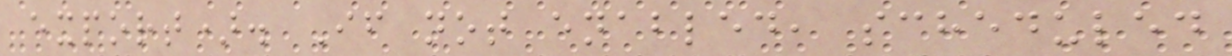export). If not enabled, scheduled
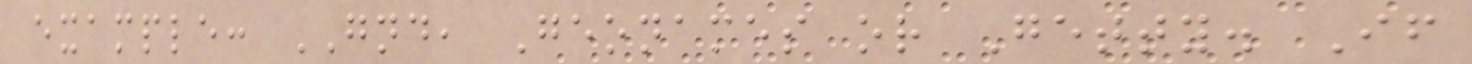example: GND, Geonames or Getty. If
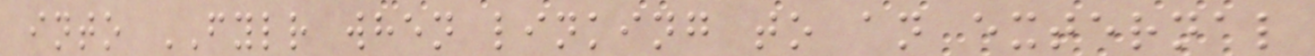into FYLR when linking to an external
